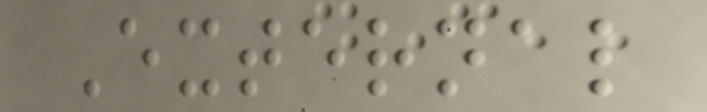External
